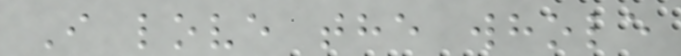I love the whole
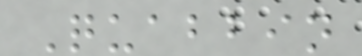Quabbin
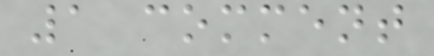1 comment
